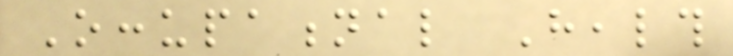Occupational Health
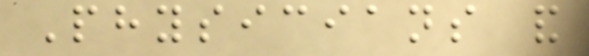Physicians and
